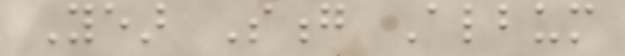Year Song Album
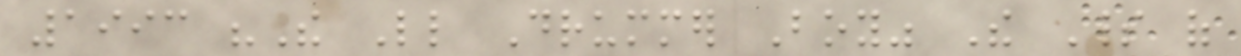1993 "The Little Drummer Boy" The Spirit of
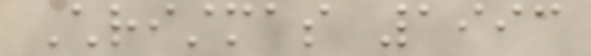Christmas 1993
